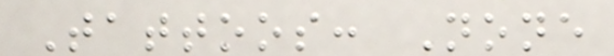Tattoos: None
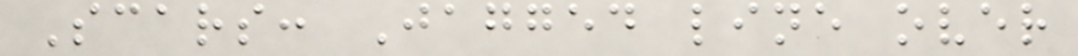Scars: Jagged line over
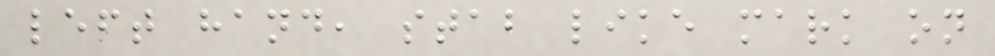left hand, stab like mark on
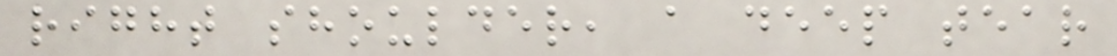right shoulder, a deep tear
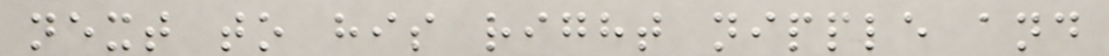next to his right nipple and
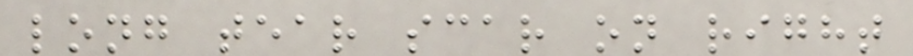long tear scar on right
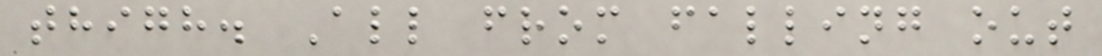thigh. All from falling out
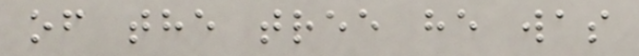of the tree he was
